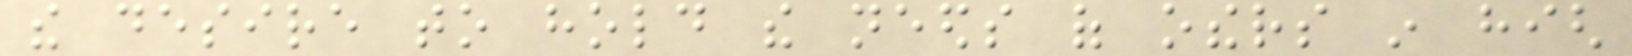the desire to hold the needs of others in high
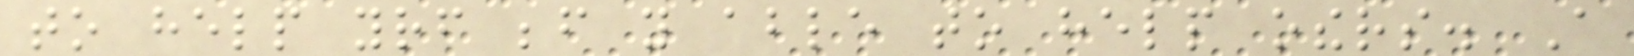to help yourself before you able to help others. A
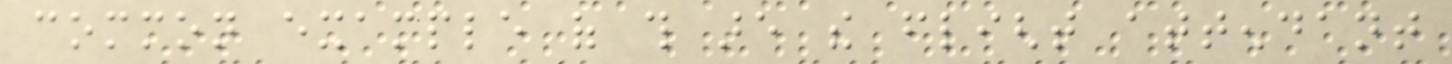common example of this are the flight attendant
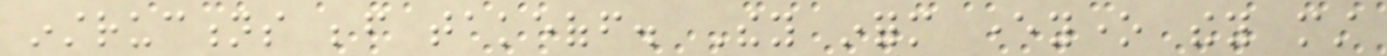instructions before takeoff. They inform everyone they must
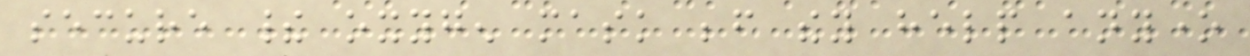secure their oxygen mask before they help anyone
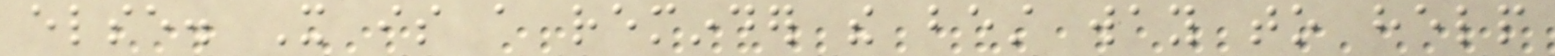else. It is a reminder the best way to help
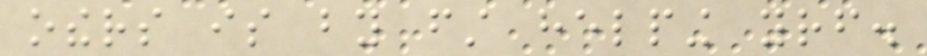others is by first helping yourself.
